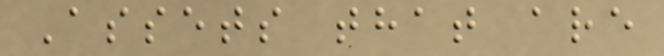Assets that are
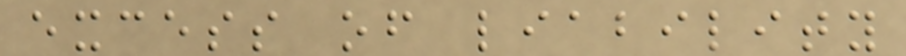excess of liability
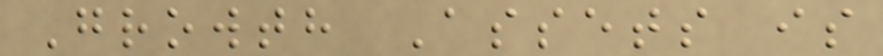Growth Assets is
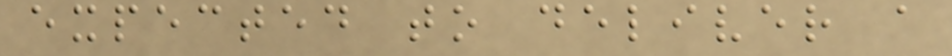expected to deliver a
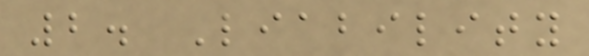2. Liability
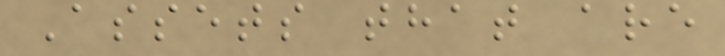Assets that are
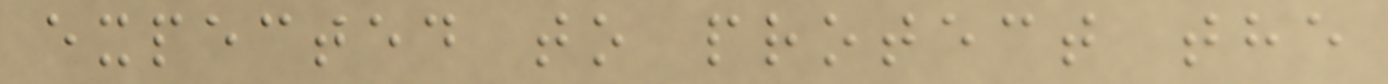expected to protect the
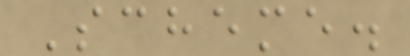Scheme.
